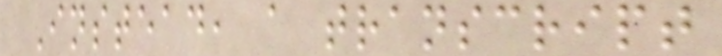Instead, a transcript
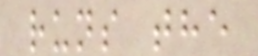runs the
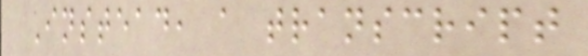Instead, a transcript
